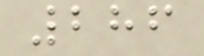286
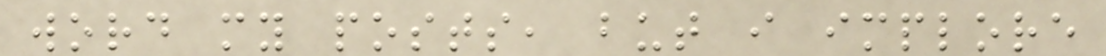word my posts, but i implore
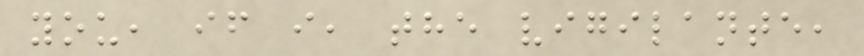you, if i, the vigilante,
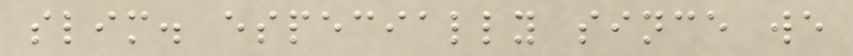slim. especially since we
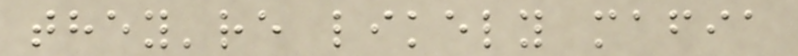they're likely mafia
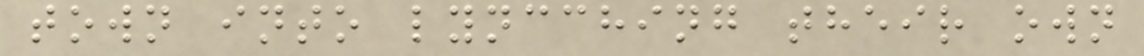town into lyncching their own
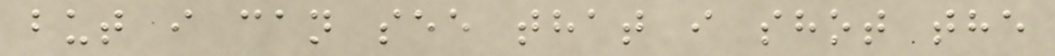but i can see that i shot the
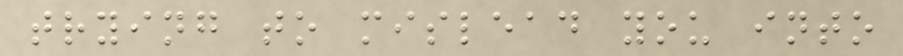trying to mislead you into
